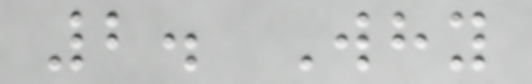2. Why
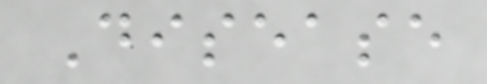Disease
